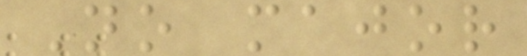No major
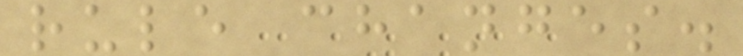rule changes.
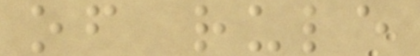of rule
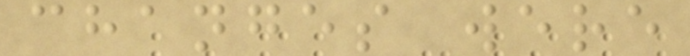changes were
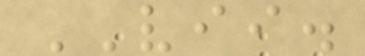VII.
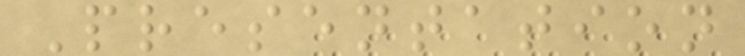Presentation
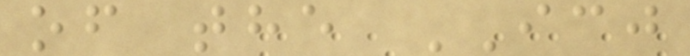of the ICJ
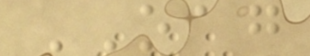OAG
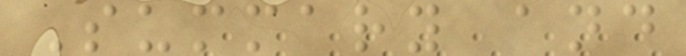Summary and
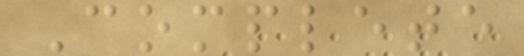Complete
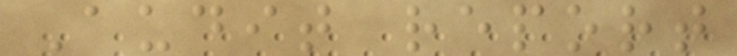Audit report
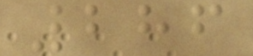286
